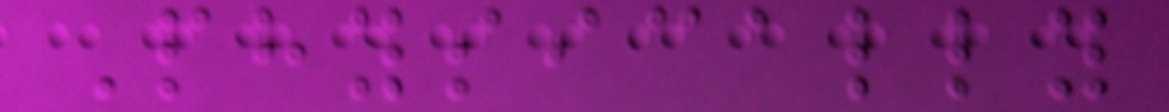Physically
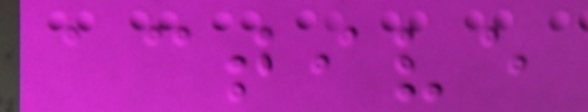active
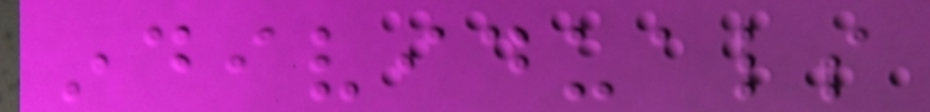individuals
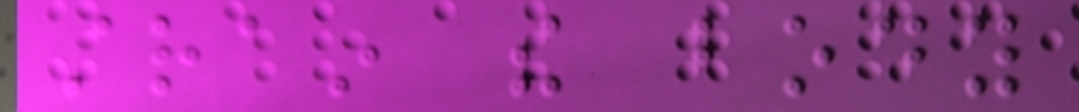strain the body
